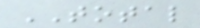TOTAL
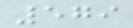579
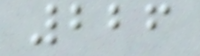226
